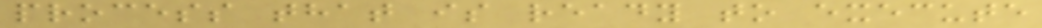process that is ready to execute
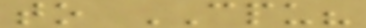to CPU?
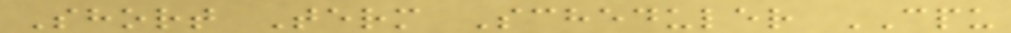Short Term Scheduler CPU
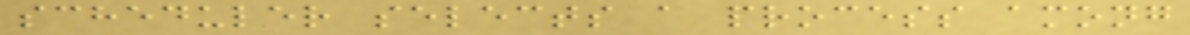scheduler selects a process among
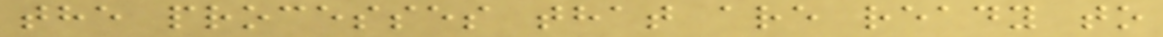the processes that are ready to
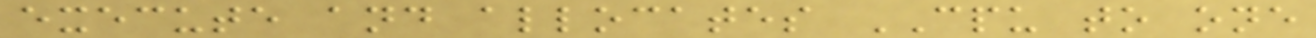execute and allocates CPU to one
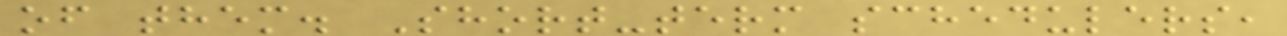of them. Short-term schedulers,
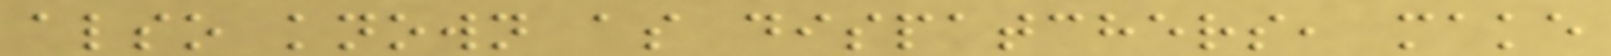also known as dispatchers, make
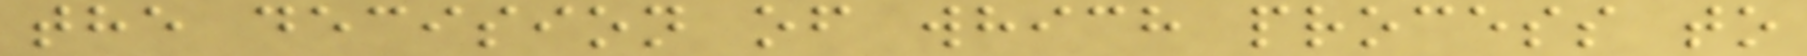the decision of which process to
